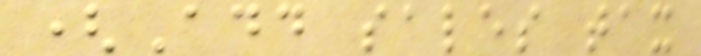(Add sales tax
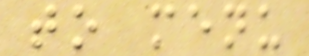to menu
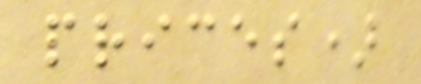prices)
